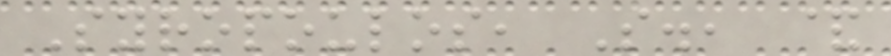Syropoulos, S., &
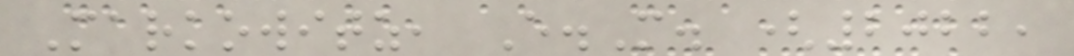Markowitz, E.M. (2022,
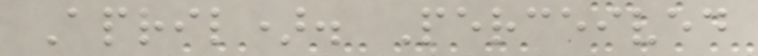April). Perceived
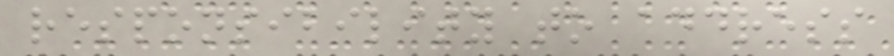responsibility to address
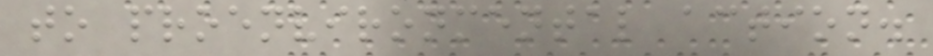to proenvironmental action.
